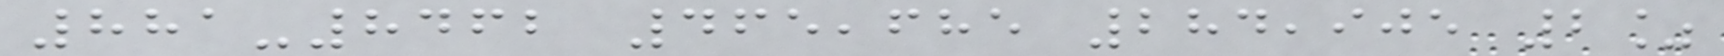881-8462 465,685 284,905 2%
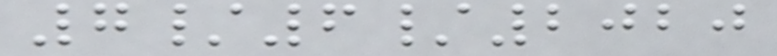7/6/2020
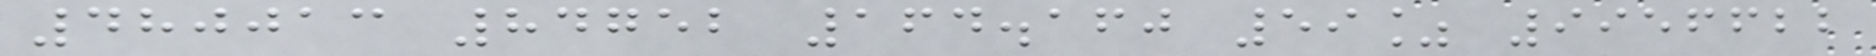480013 84752 164.160 59% 9956622
